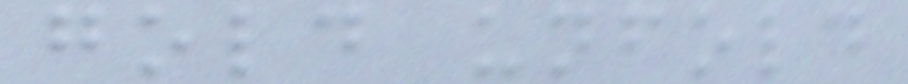gold unfold
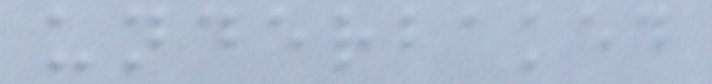underbaked
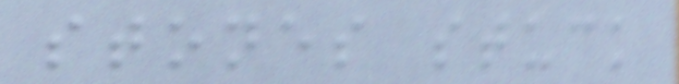stones stuck
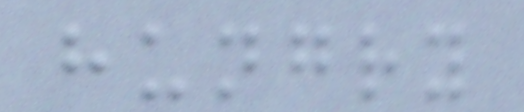hungry
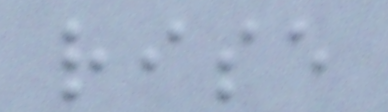rise
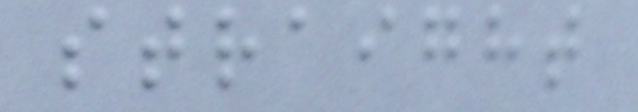straight
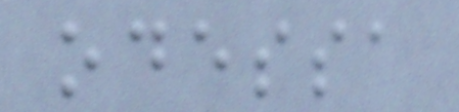odessa
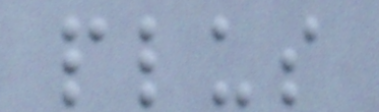plus
